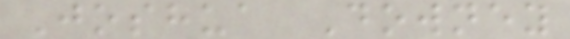Joshua Downey
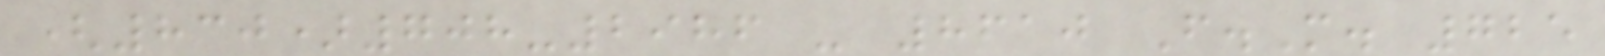(830)708-2986 - 8610 F.M. 725
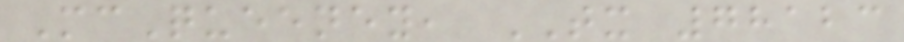McQueeney, TX 78123
